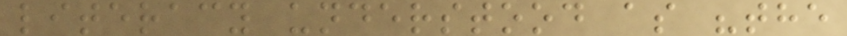literacy understood as "the
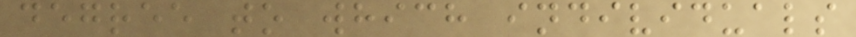degree to which individuals
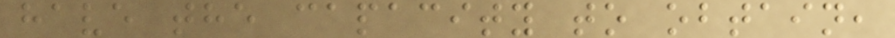have the capacity to obtain,
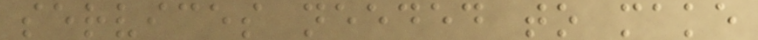services needed to make
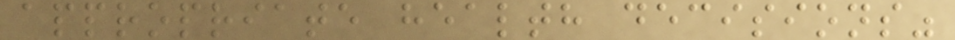appropriate health decisions"
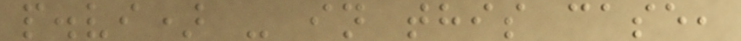p.vi) - in this case,
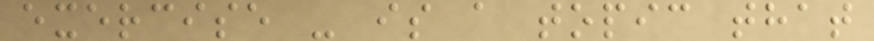exercise - is a topic that
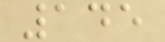145
